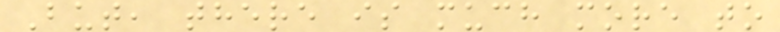But, there is much more to
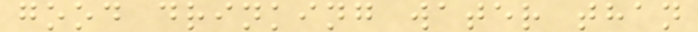good drinking water than
